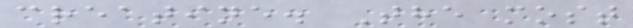creatine. The most
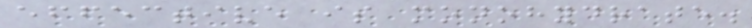effective is monohydrate.
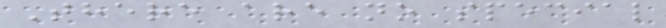There are no special
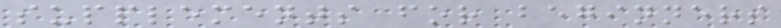supplements for beginners
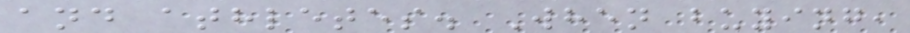and athletes. When buying,
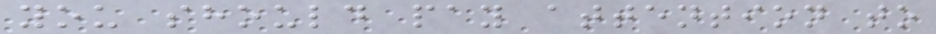you should pay attention to
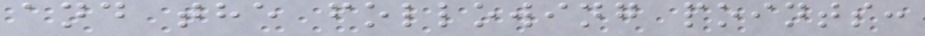and the following points:
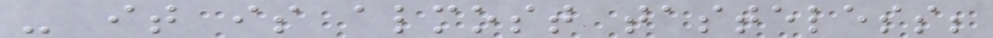- it is almost tasteless;
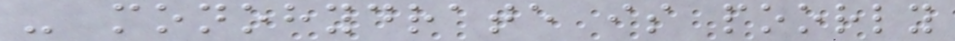- monohydrate is poorly
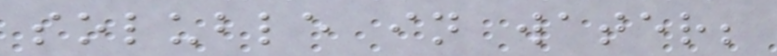soluble in water;
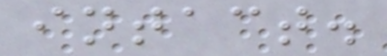intact.
